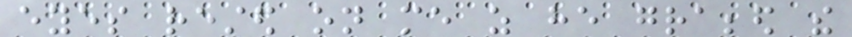eyes rested on me as he grabbed the
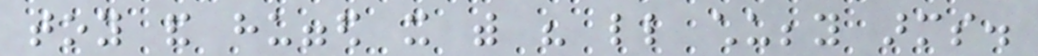toy and hugged it with his little chubby arms.
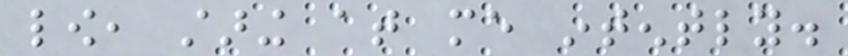low, staring at me intently.
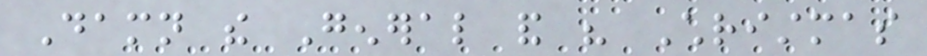Damn the General and his Christmas
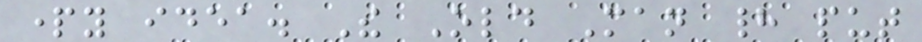party idea. The Old Man had put
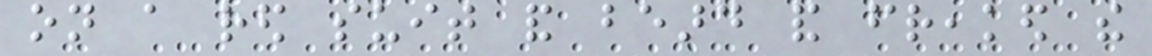on a red suit and beard and freaked the
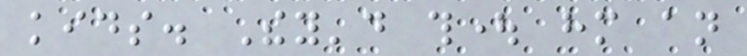kids. They'd thought him an
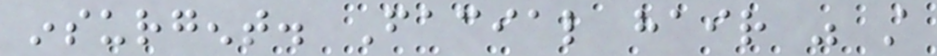insurgent. Facial hair was still
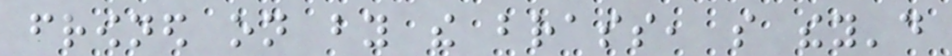frowned on by the brass, so they'd
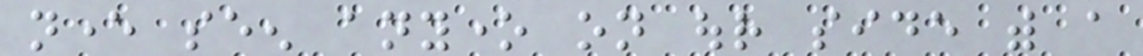never seen anyone on our side with a
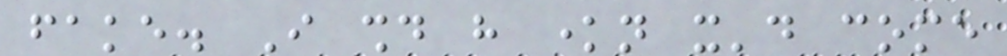fake. I should have known it'd come
